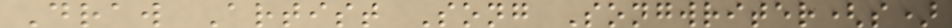Draw Artist Song Songwriter(s)
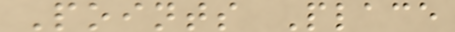Points Place
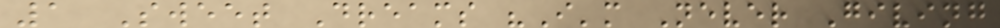1 Sweet Dreams "I'm Never Giving
